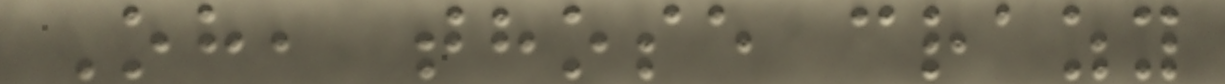Oh, those crazy
